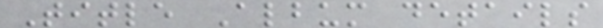Title Album details
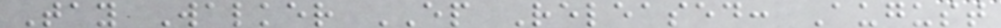Tay Walker EP Released: August
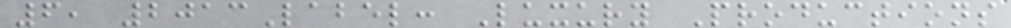6, 2013Label: Luxury Productions
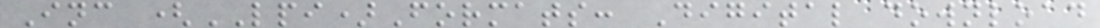Inc (LPI)Formats: Digital download
